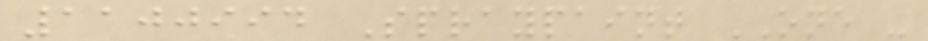1100994 Spraypaint ONE -
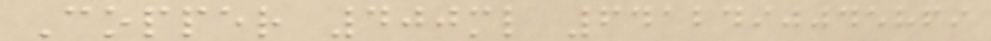Copper 400ml 6412490045869
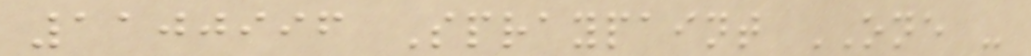1100996 Spraypaint ONE -
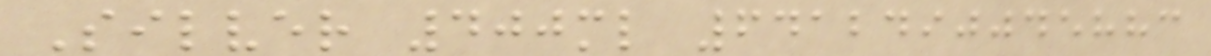Silver 400ml 6412490045883
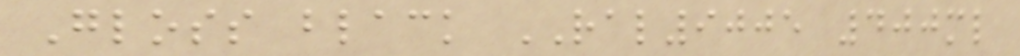Gloss black RAL9005 400ml
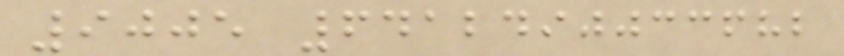9005 6412490033682
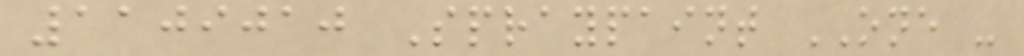1109010 Spraypaint ONE -
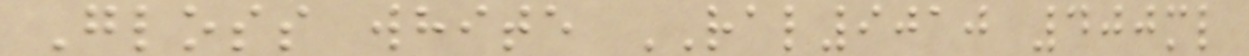Gloss white RAL9010 400ml
